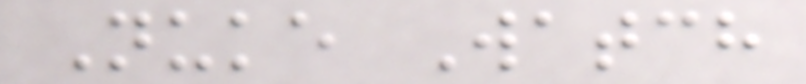Nuke Watch
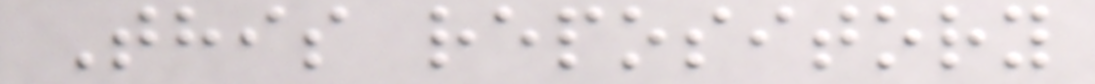This repository
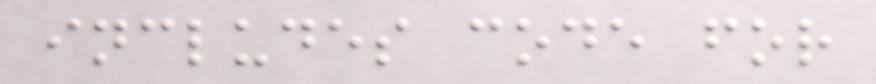includes code for
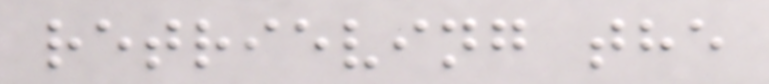retrieving the
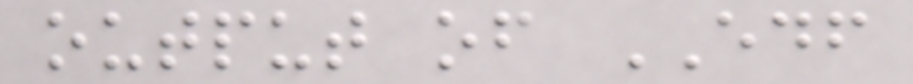output of EDF
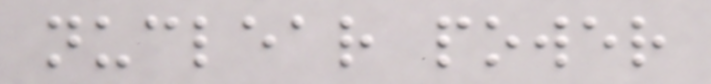nuclear power
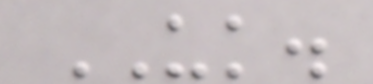UK.
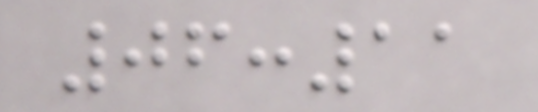06:11
